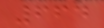664
